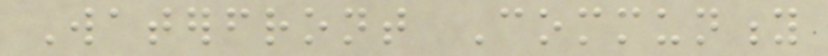Waterfront Community
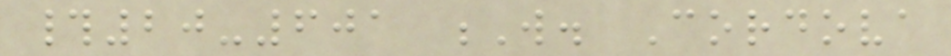#20-601 W. Cordova
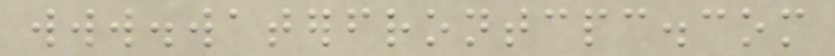www.waterfrontcpc.com
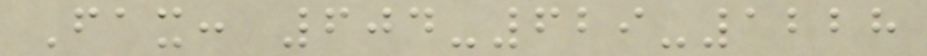Fax: 604-629-1228
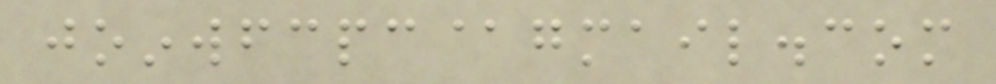joinwfcpc@gmail.com
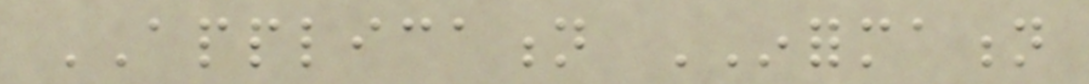APPLICATION INFORMATION
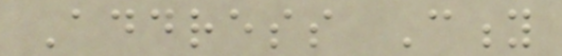Address City
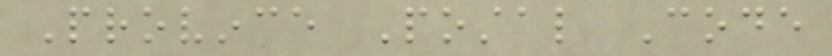Province Postal Code
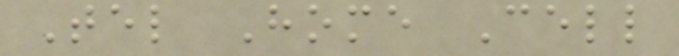Tel Home Cell
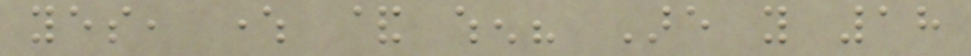yes, where & when? Are you 18
